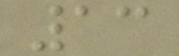13
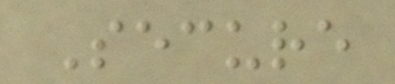Secure
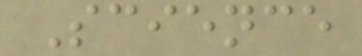Science
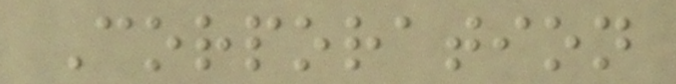Corporation
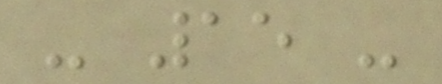- 15 -
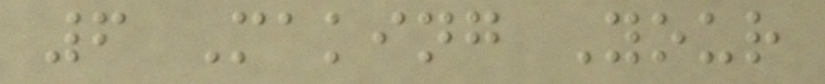6 Making Your
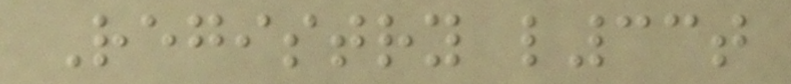Registry l33t
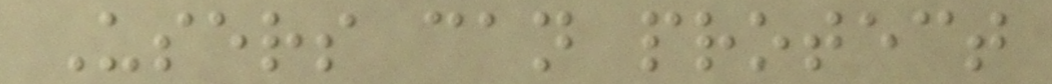Users can protect
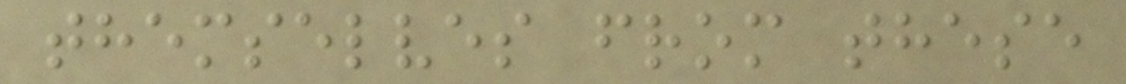themselves from these
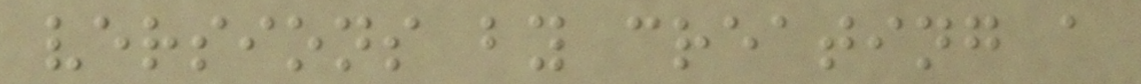versions by creating a
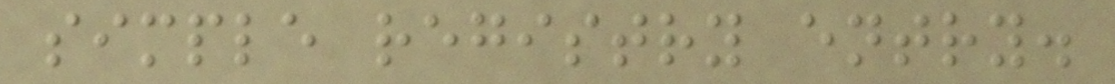simple registry entry.
